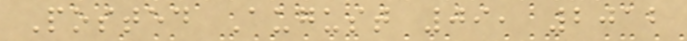Posted August 09, 2012
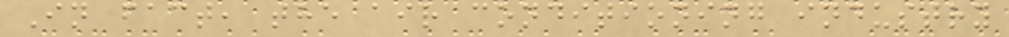In fact, the air conditioning industry
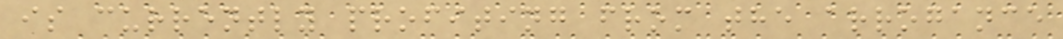is currently profiting from the arrogance
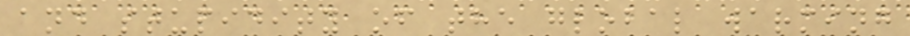and stupidity of the global warming
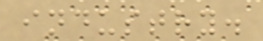industry.
